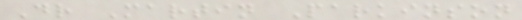Dr Martin Parkinson
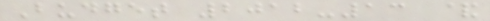Budget 2012-13 &
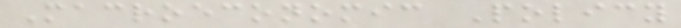Macroeconomic Policy
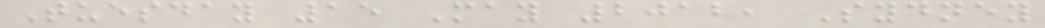Tuesday 15 May 2012, Sydney
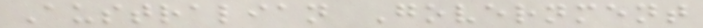Australian Government
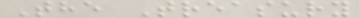The Treasury
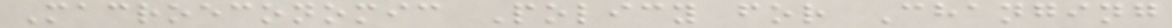Macroeconomic Policy for Changing
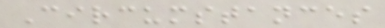Circumstances
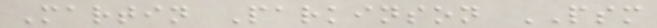Martin Parkinson PSM
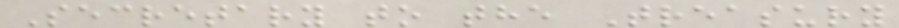Secretary to the Treasury
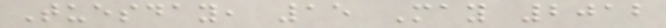Tuesday, 15 May 2012
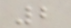2
